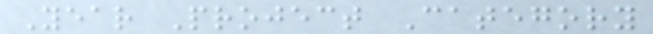Year Project Category
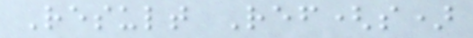Result Ref(s)
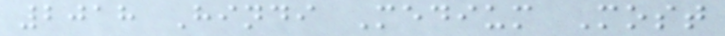2018 Hindi Medium Most
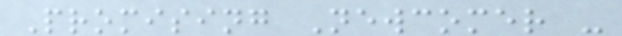Promising Newcomer -
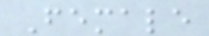Female
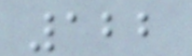122
